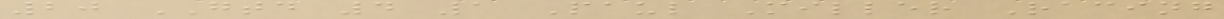20 GTD 4 1 Paul Miller Racing
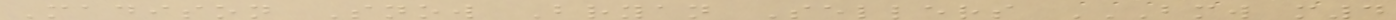Madison Snow Bryan Sellers BMW M4
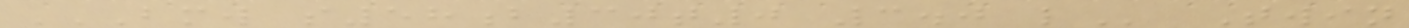BMW S58B30T0 3.0 L Twin
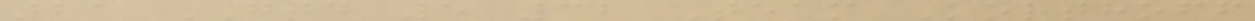21 GTD 5 32 Team Korthoff
